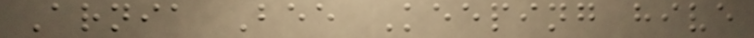Arnia Bee Keeping hive
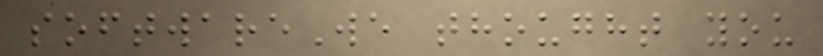softwareWe thought you
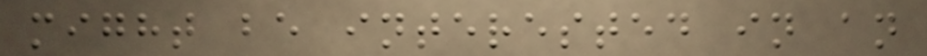might be interested in an
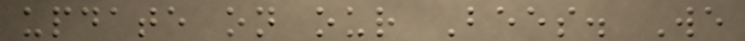update on our Bees. We
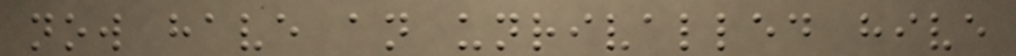now have an unrivalled hive
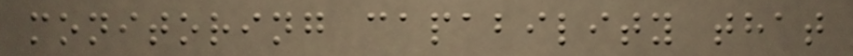monitoring capability that
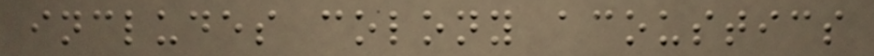includes colony acoustics
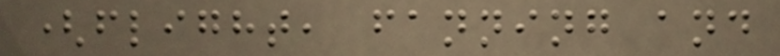(flight, fanning and
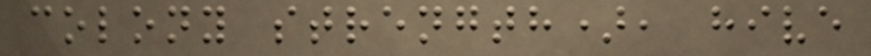colony strength), hive
